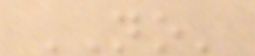NO'
